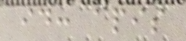id: apis
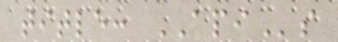title: APIs
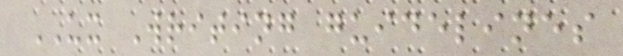UX Writing guidelines
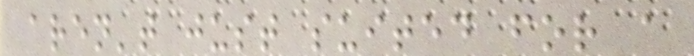aren't just suited for a
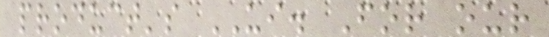product's UI. For our
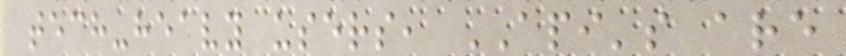tech-heavy users, API's are
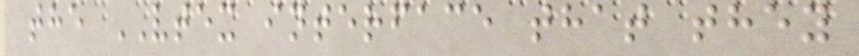the VTEX interface that they
